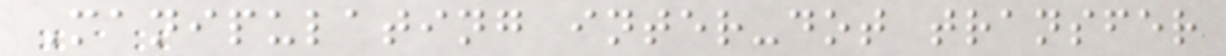Manipulating inter-dot transfer
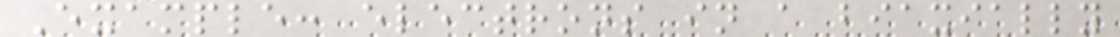Example: electrons in a biaxially
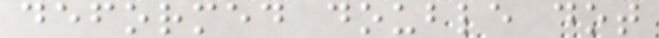deformed double dot
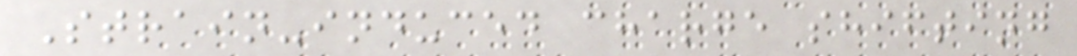Strain-induced charge shifting
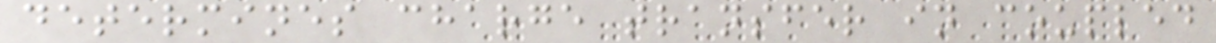determines charge transfer in coupled
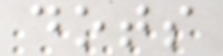dots
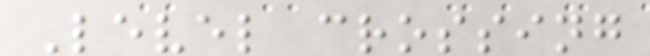Level crossing
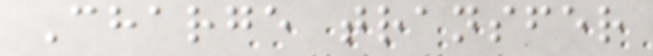Charge transfer
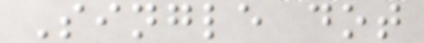Single dot
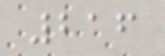216
